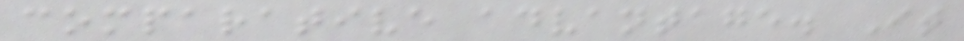comparative advantage. It
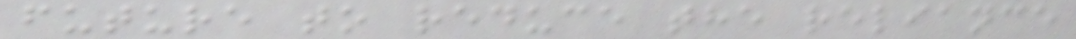future to reduce the reliance
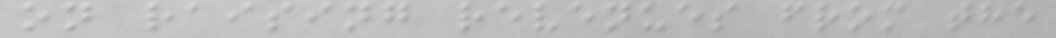on raising revenues from the
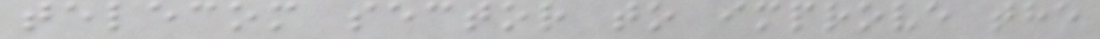telecom sector to improve the
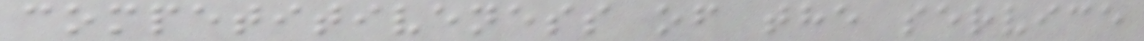competitiveness of the service
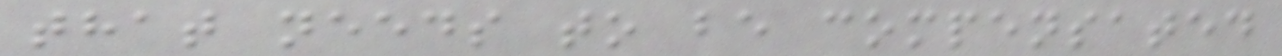that needs to be compensated
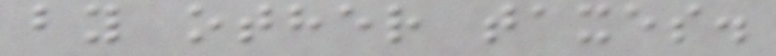by other taxes.
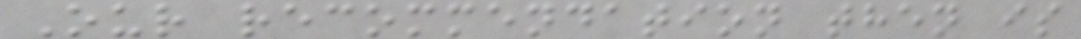Our recommendation then is
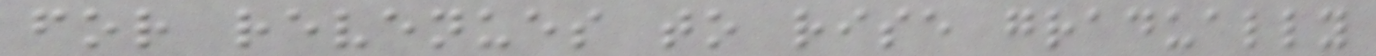for revenues to rise gradually
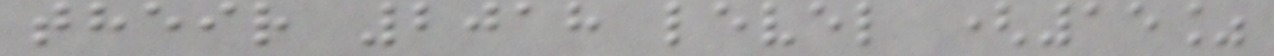their 2018 level (15%
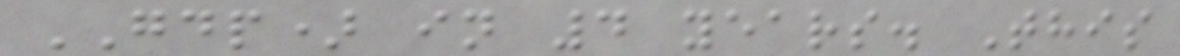GDP) in 4 years. This
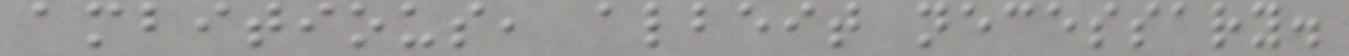ambitious, albeit necessary.
